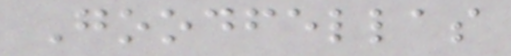Goodfellas
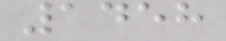1458
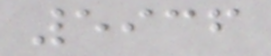5936
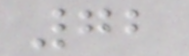72
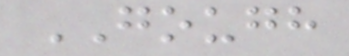GOUGH
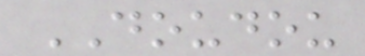DOUDOU
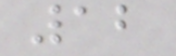12
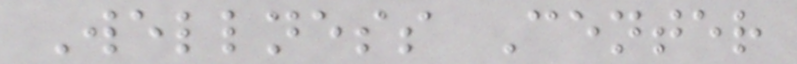Wellness Center
